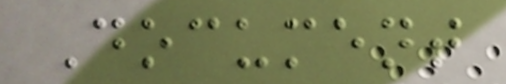Document
